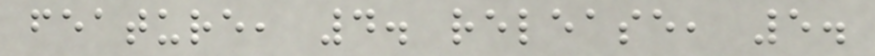feature, 4. release, 5.
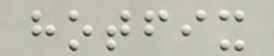hotfix
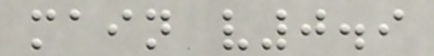main v0.9
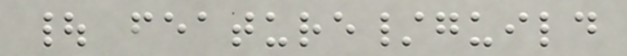| feature/guild
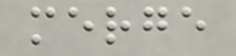merge
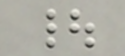|
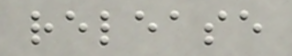release
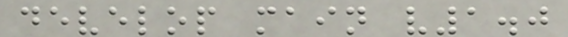develop main v1.0
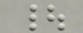|
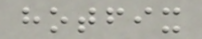hotfix
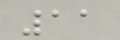11
